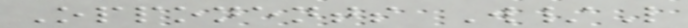Opponents W/L
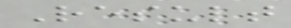Result
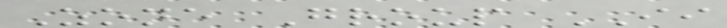Zone Group II
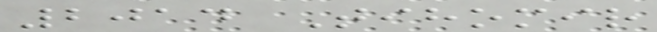2014 Tihomir
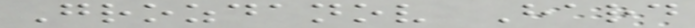Grozdanov Hard
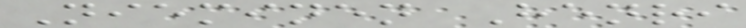Nieminen Henri
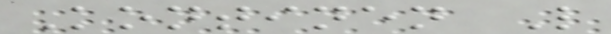Kontinen L
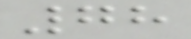78
